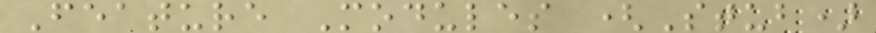Feature Modules (Stub)
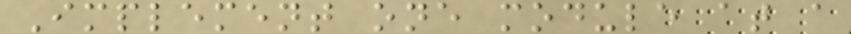Implement one module at a
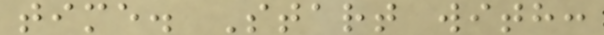time. Start with:
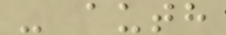- auth
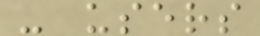- users
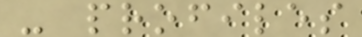- profiles
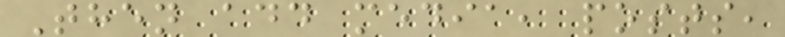Then add media, posts,
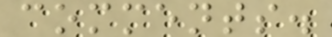comments.
